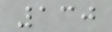130
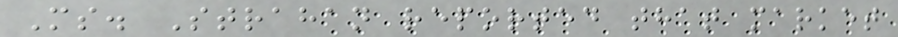Ms. Strahan reported that market
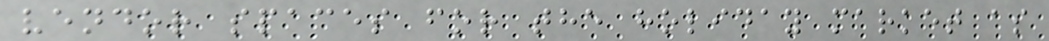vendor spaces for the holiday market as
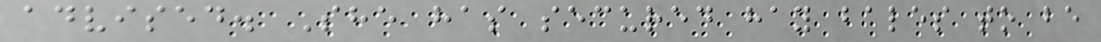advised. She has secured hay bales to be
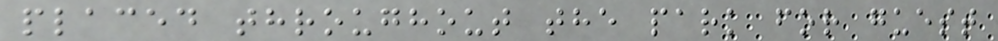placed throughout the park for guest
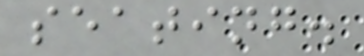seating.
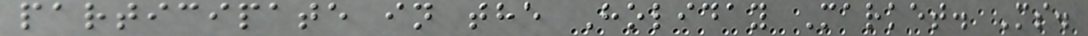participate in the Holiday Market. Ms.
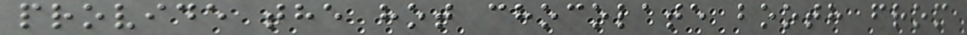provide the hot chocolate booth from
